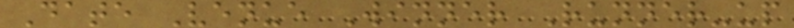Date Venue Winner Runner-up
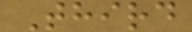Third
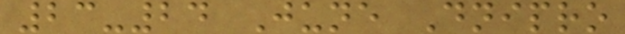23-24 June Dnipro
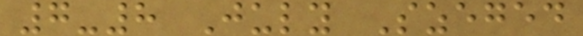7-8 July Szeged
